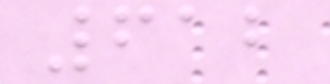612
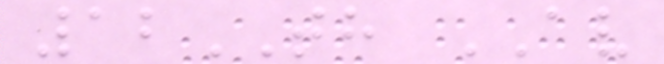12TH AV
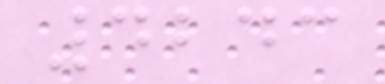4243
